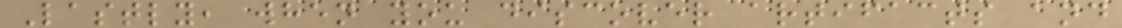Lastly, when you discover artifacts and
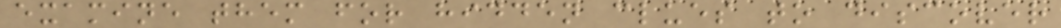examine them for hidden clues to discover
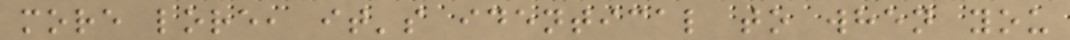more lore, it's identical to when you
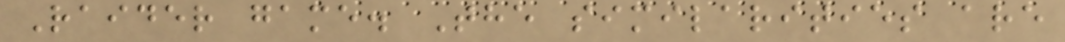Raider game. The similarities are
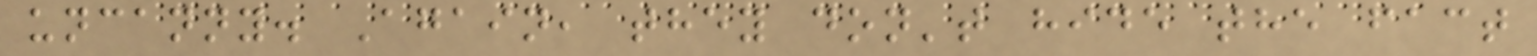uncanny. Again, they don't hide the fact
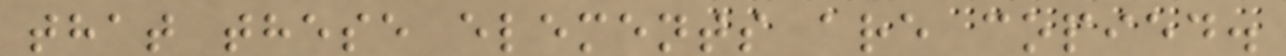that these elements are copied.
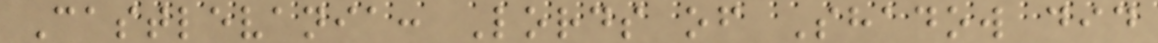Castlevania: Lords of Shadow did
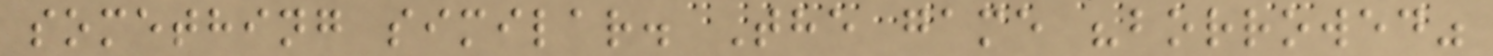something similar. The game "borrowed"
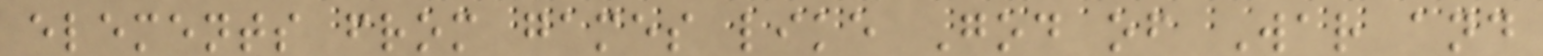elements from games like God of War and
